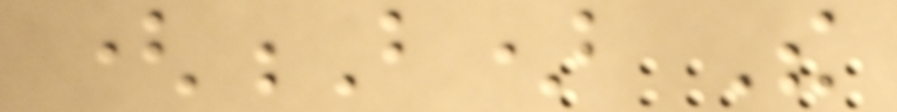(B) The
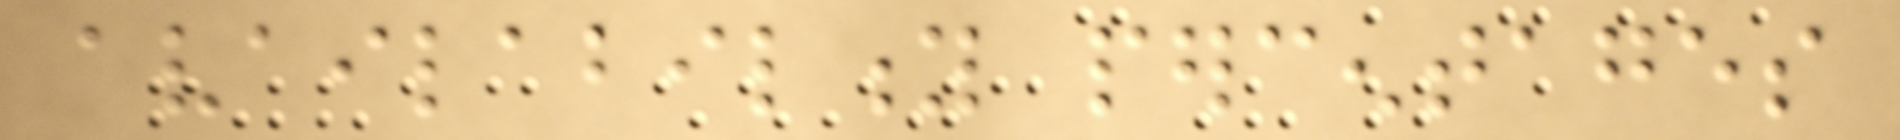availability percentages
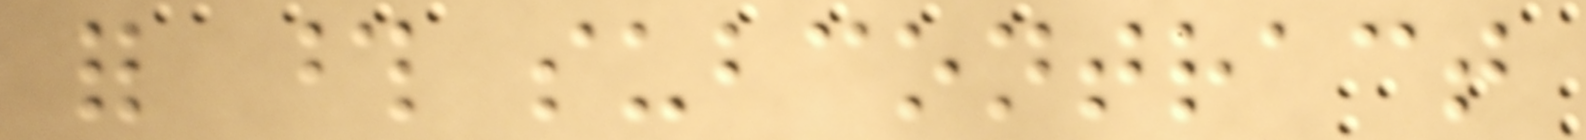for those subcontract
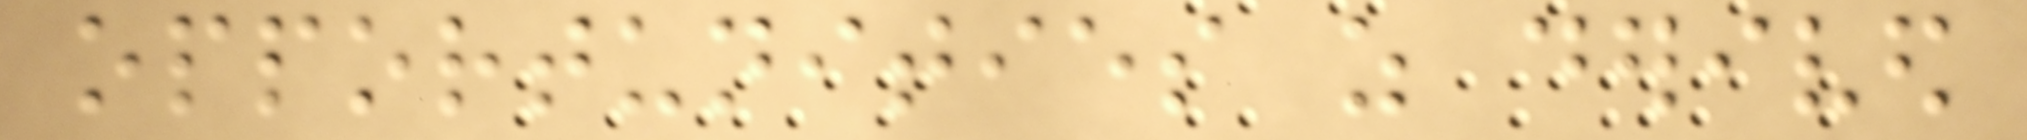opportunities as derived
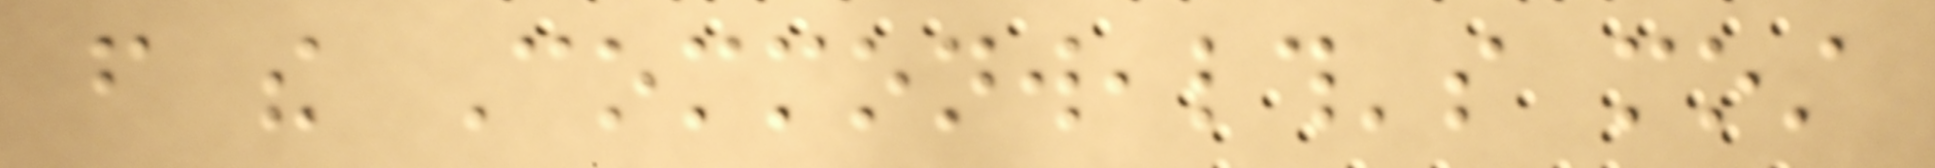from the Commonwealth's most
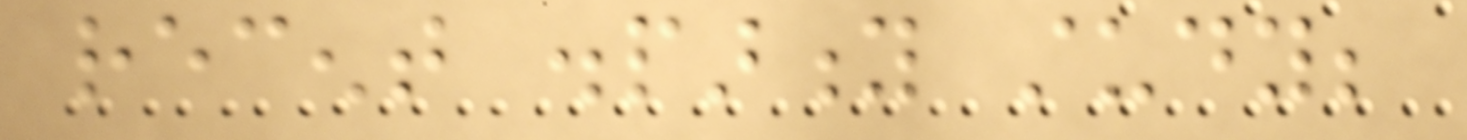recent disparity study;
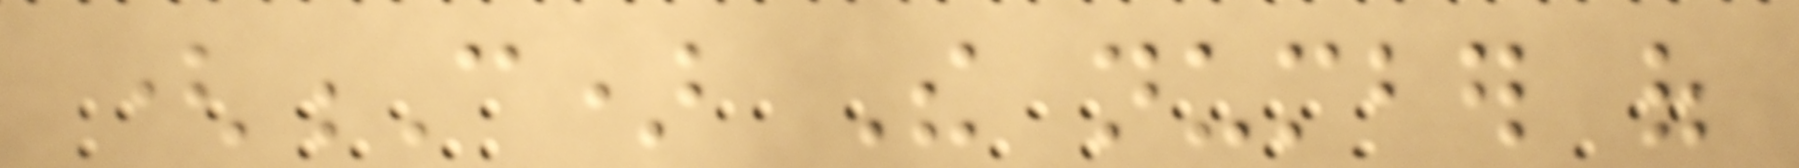(C) The number of
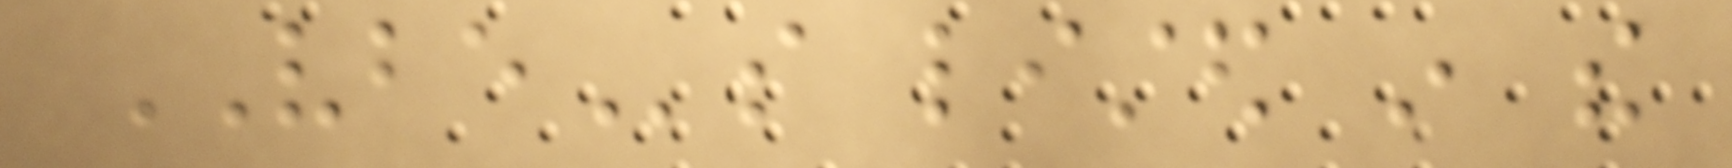VBEs listed in the
